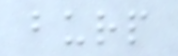burp
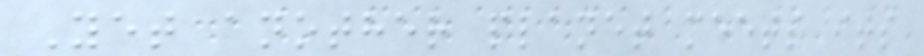Yet another planet meets its
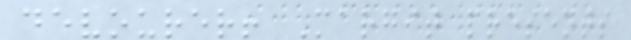devourer! Margit presents
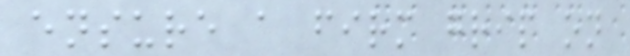ensure a firm grip on
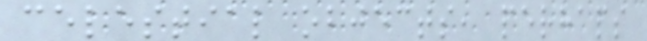celestial objects, perhaps
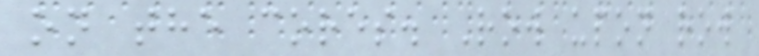on the cores. Row upon row
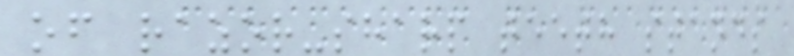of razor-sharp teeth stands
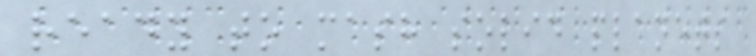ready to mash solid planets
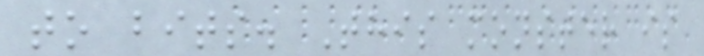to bits. This monster is
